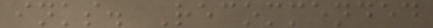inks. Recommended
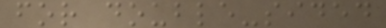for double-sided
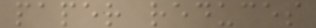paper reduces
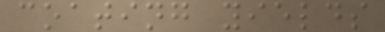coating yields
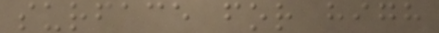surface for high
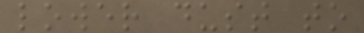lower dust to
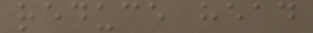reduce head
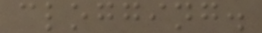clogging.
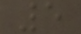5
